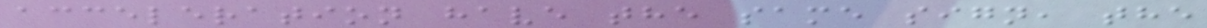acceleration have the same sign, the
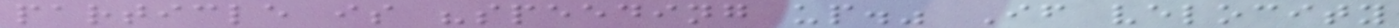particle is "speeding up." If velocity
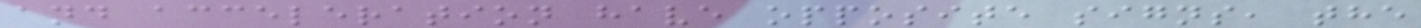and acceleration have opposite signs, the
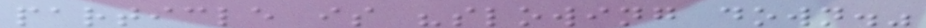particle is "slowing down."
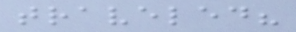traveled?
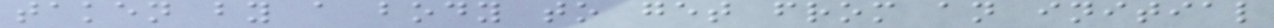taken by a body to get from an initial
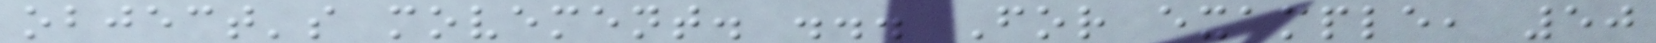object's movement. ... For example, 50
